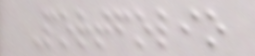Portfolio
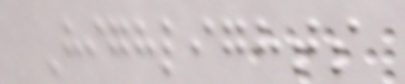Highlights
